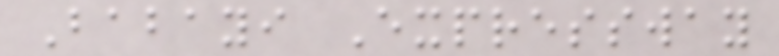Babayi Expressway
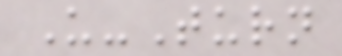U-Turn
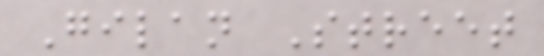Gilan Street
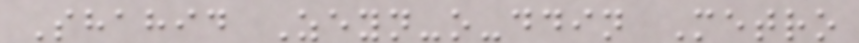Shahid Zeyn-o-ddin Metro
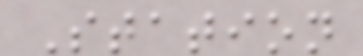Station
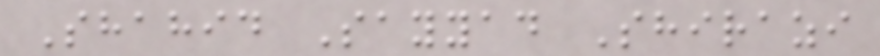Shahid Sayyad Shirazi
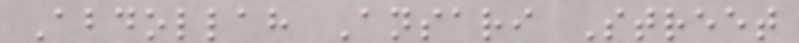Abdollah Ansari Street
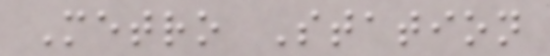Metro Station
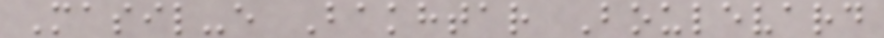Masil-e Bakhtar Boulevard
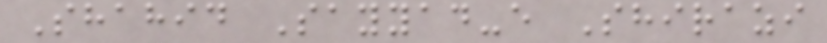Shahid Sayyad-e Shirazi
